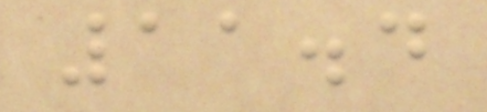11.4
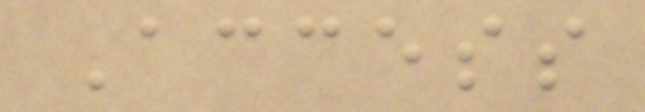Access
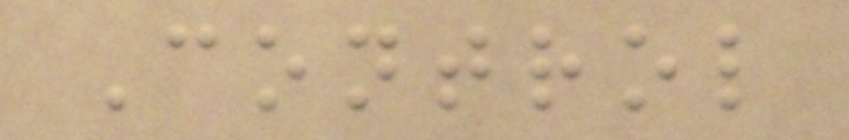Control
